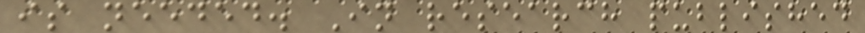is needed. In research published
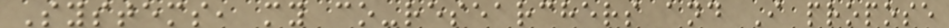Systems, my co-researchers and I propose
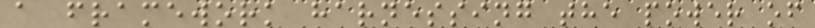a framework harnessing the power of
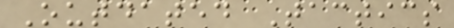Outdated Tactics
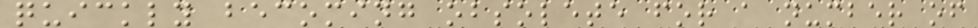quickly becoming obsolete for a number of
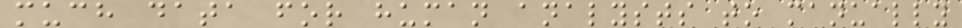much data for human analysts to manually
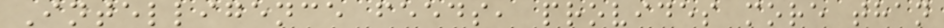Intelligence feeds, provides more than
